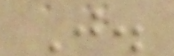J.
